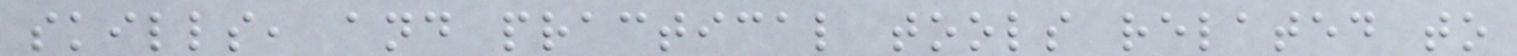skills, and practical tools related to
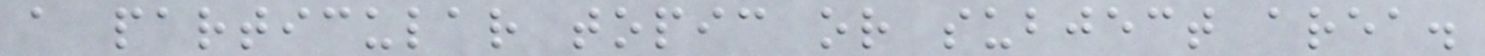a particular topic or subject area.
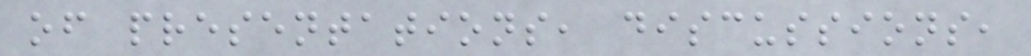of presentations, discussions,
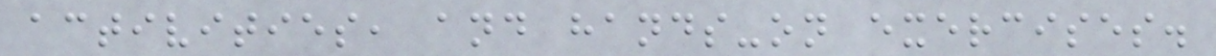activities, and hands-on exercises.
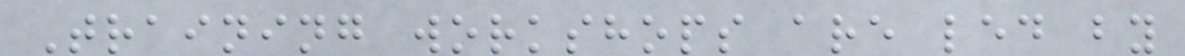Training workshops are led by
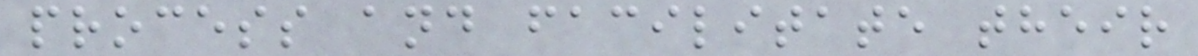process and facilitate their
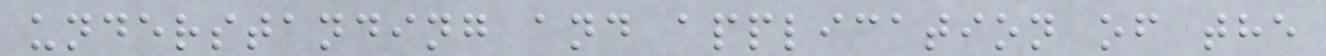understanding and application of the
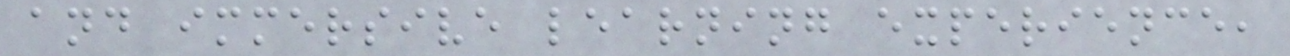and immersive learning experience,
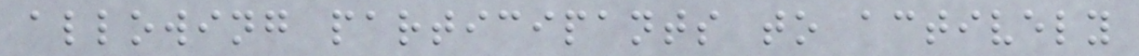allowing participants to actively
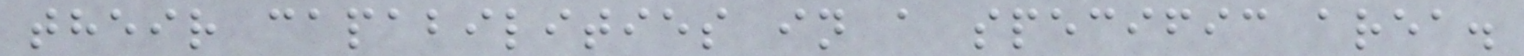their capabilities in a specific area.
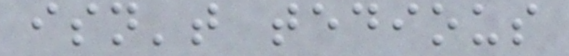isn't tedious
